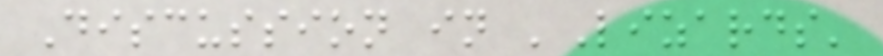Discussion in 'Lizards'
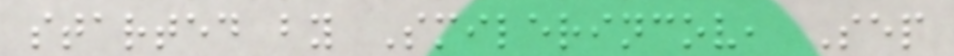started by Smilerincov, Sep
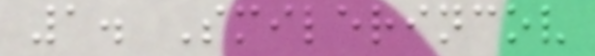1. Smilerincov
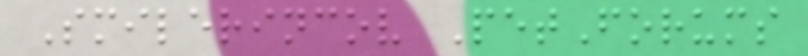Smilerincov PetForums
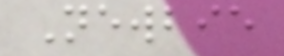Newbie
